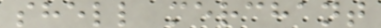shell merchant
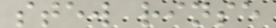stew rinse
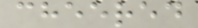cheered
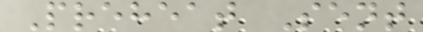Preheat Sent
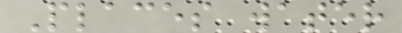Places water
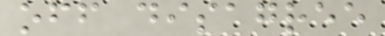off disagree
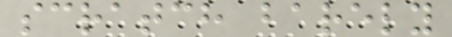scratch barely
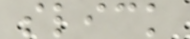slick
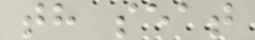th seat
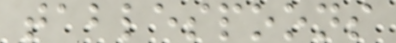tablespoons
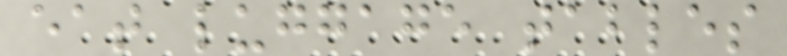eat luggage tables
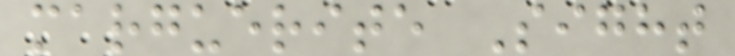marguerite Sight
